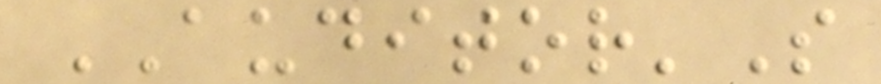AUDITOR'S
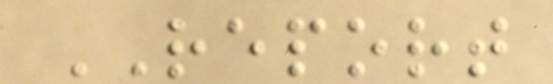REPORT
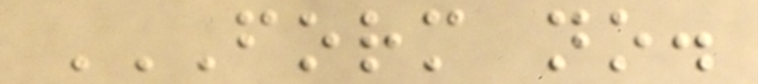FORM NO.
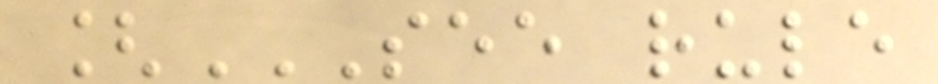[SEE RULE
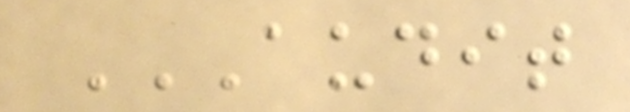AUDIT
